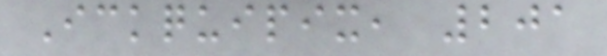Ickquipix, 201
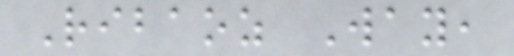Ribaoz Way,
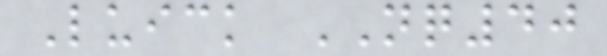Luick NQ40
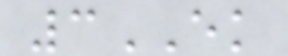3EK
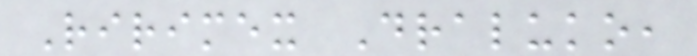Ririmex Draluko,
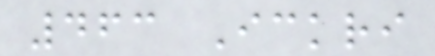463 Ickri
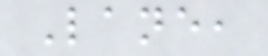Lane,
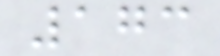173
